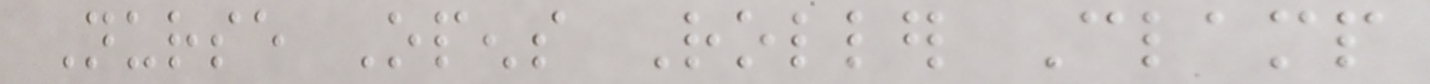Nurse Opens Roller Clamp
